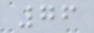76
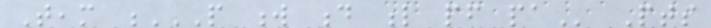Team P W D L PF PA Pts
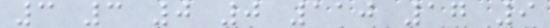3 3 0 0 110 17 9
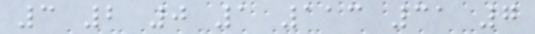3 2 0 1 113 31 7
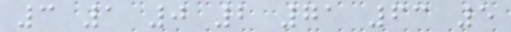3 1 0 2 71 63 5
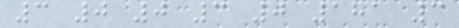3 0 0 3 0 181 3
